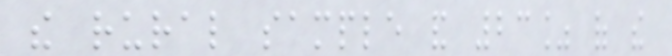the rural sample and 23% of the
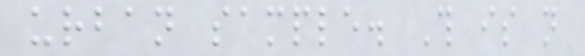urban sample. This is not
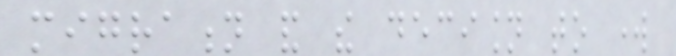migration and the decision to work
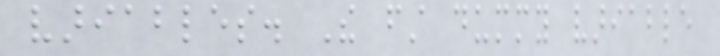variables. The first dummy variable
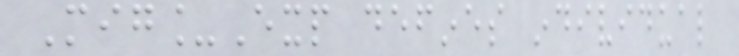Mig_Exp defines individual
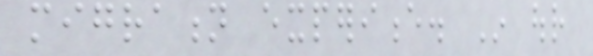migration experience. In our
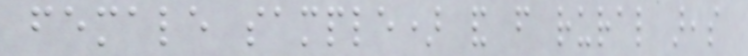female sample) and from rural areas
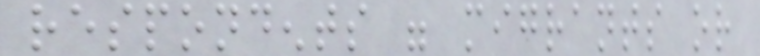respondents were migrants or
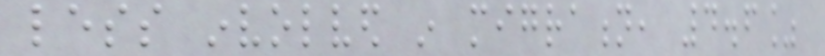less involved in migration, 4.6%
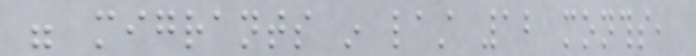were migrants in last 12 months,
